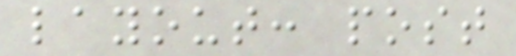layout: post
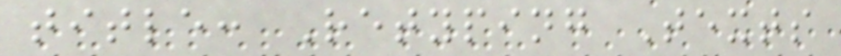title: Retyping Texts
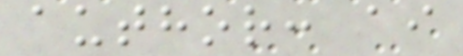author: ai
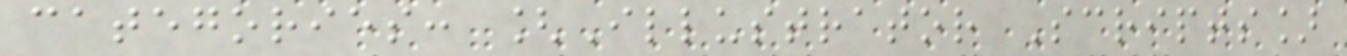categories: [Illustrator Scripts]
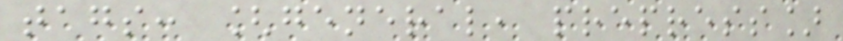tags: [general, prepress]
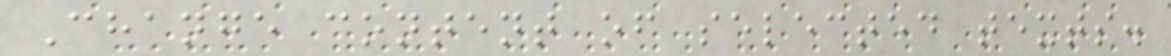Change content of selected texts.
